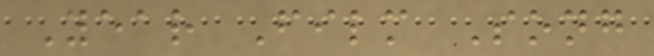Year Film Song
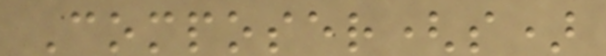Composer(s)
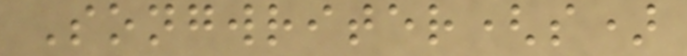Songwriter(s)
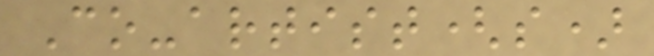Co-artist(s)
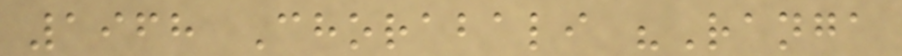1968 Chorabali "Ranga
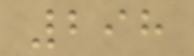298
